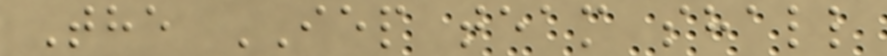The IEP team shall
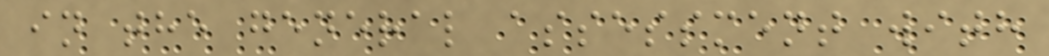in the general assessment with
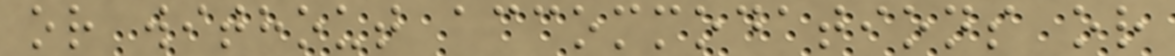or without accommodations or
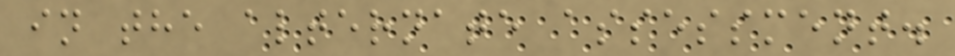in the alternate assessment.
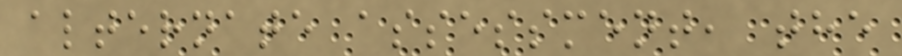alternate assessment, the
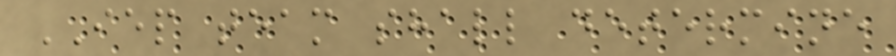IEP team shall determine
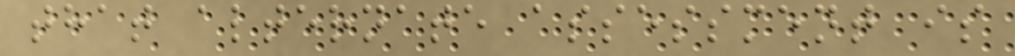that alternate assessment is
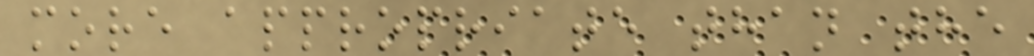more appropriate than the
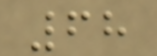68
